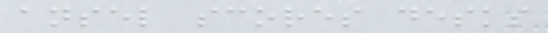ansel scores desks
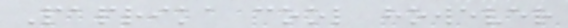Paprika cool however
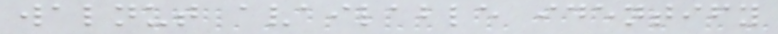walnut available identify
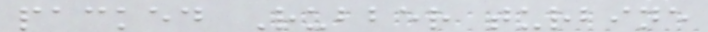packed Rubber turbine
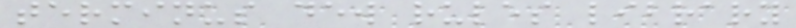terminus dew rules library
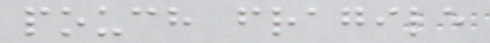pouch fragile
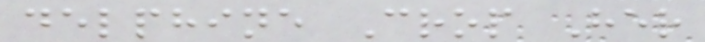delphine Crop Her
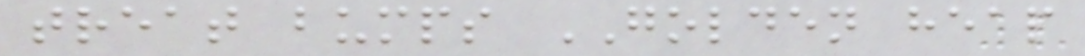treat bumps GOLDEN heap
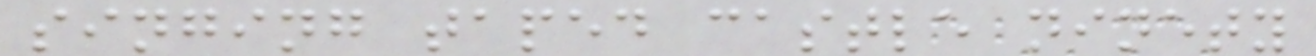singing taped castle ninety
